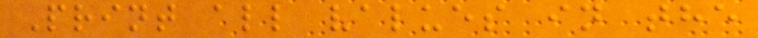Print all values in the
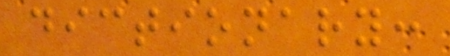dictionary:
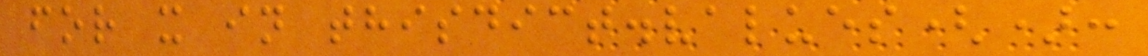for x in thisdict.values():
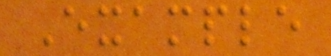Example
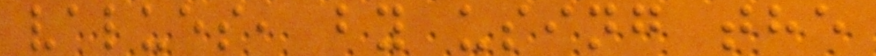values, by using the
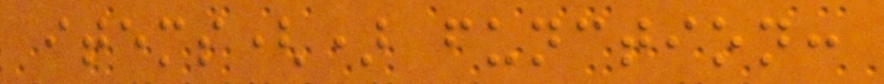items() function:
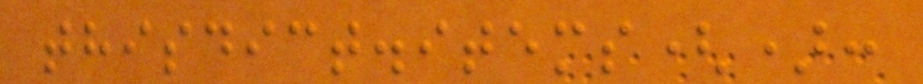thisdict.items():
